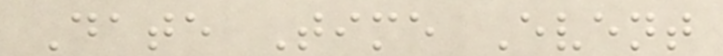Date Time Event
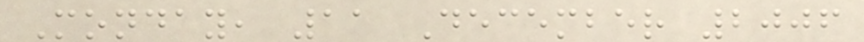Monday, 11 December 2006
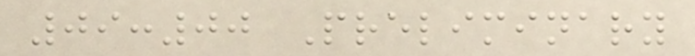09:00 Preliminary
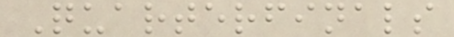Quarterfinals
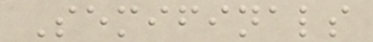Semifinals
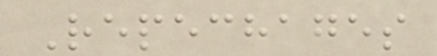Repechages
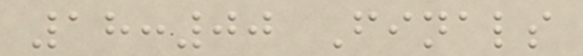18:00 Finals
